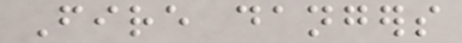Fire dangers
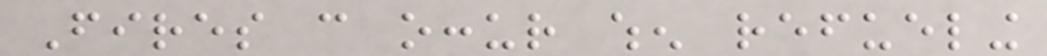Fires can occur when refueling
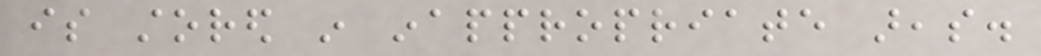is stored in inappropriate areas.
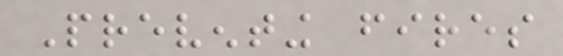Preventing fires
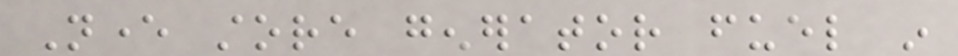Never store generator fuel in
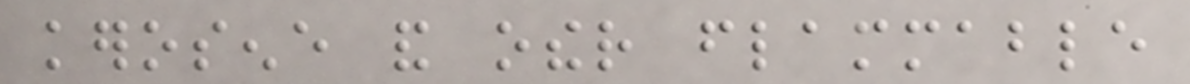kerosene and other flammable
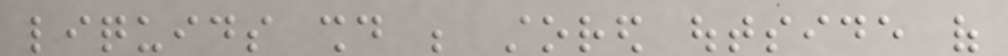liquids should be stored outside of
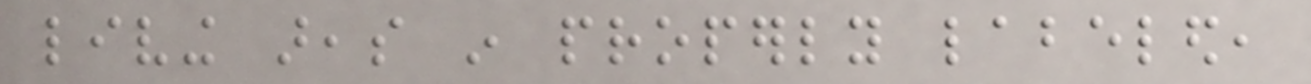living areas in properly labeled,
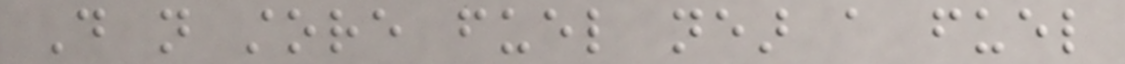Do not store fuel near a fuel
